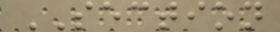SECTION
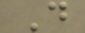D
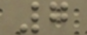7
